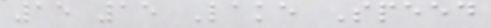15 15 Lake Speed
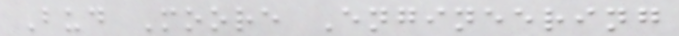Bud Moore Engineering
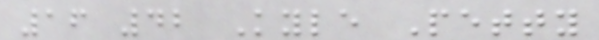16 42 Kyle Petty
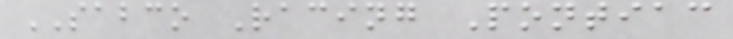SABCO Racing Pontiac
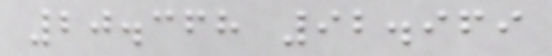20.368 92.969
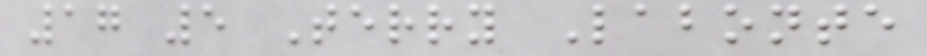17 5 Terry Labonte
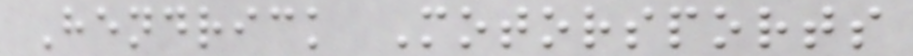Hendrick Motorsports
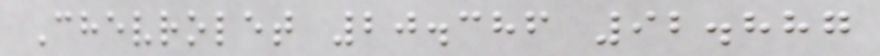Chevrolet 20.386 92.887
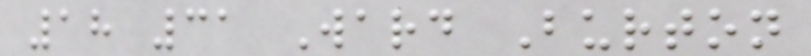18 31 Ward Burton
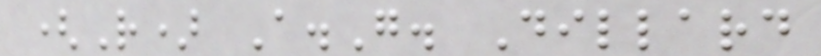(R) A.G. Dillard
